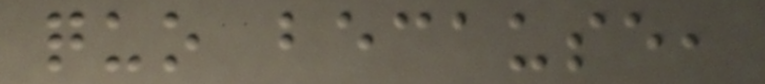quo because,
